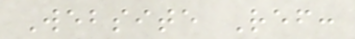Website Ref:
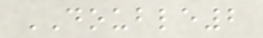DOUBLE2
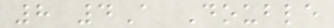8 4A Double
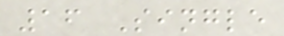16 Single
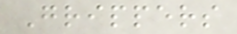Grippers
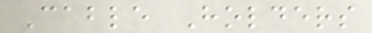Cable Holders
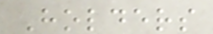Holders
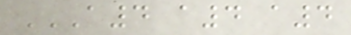A4 A4 A4
